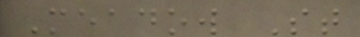Meadow St
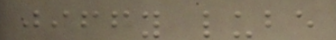jiffy lube
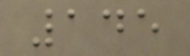145
